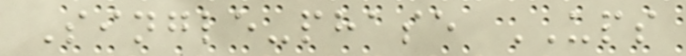Single-phase UPS
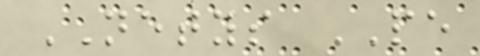NETYS PE
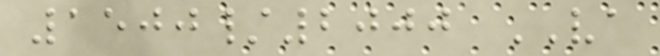1500/2000 VA
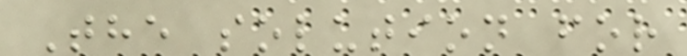The solution for
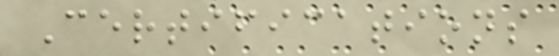Certifications
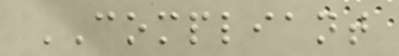COMPLIANT
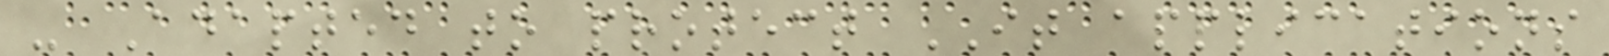- Adapted to protect IT applications
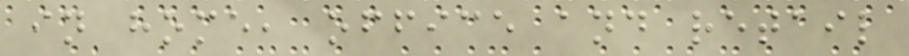in home, office and retail
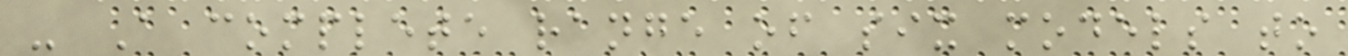- A complete range of six models to
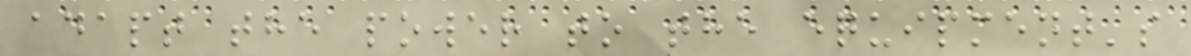adapt the power to the equipment's
